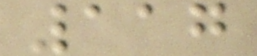117
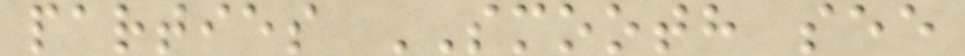parties SMOOTH see
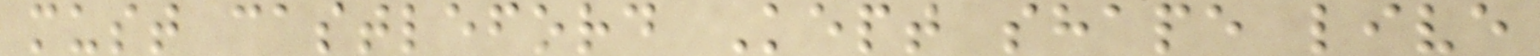must castleford Kept shape live
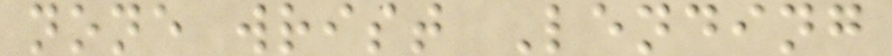none wrist Lending
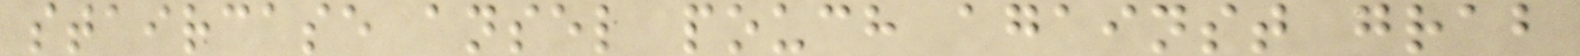staircase ansel pouch against grab
